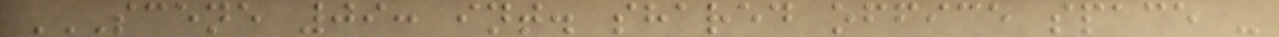SCENE 09: INT. SHARED OFFICE SPACE -
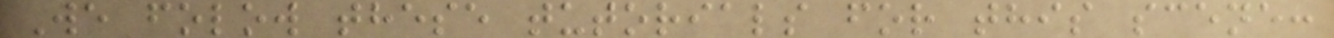We folow these tutorials for this scene:
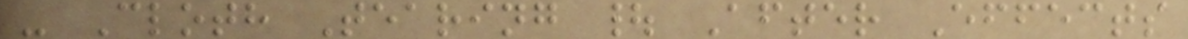- Cloth Tearing | After Effects
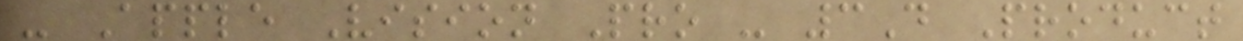- Apple Vision Pro - 3D Product
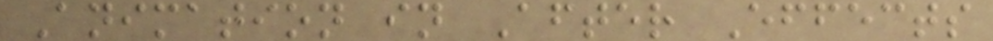Animation in After Effects
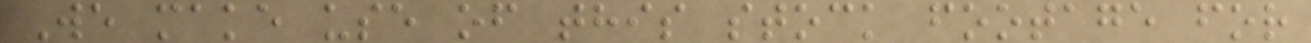We make use of this stock footage for
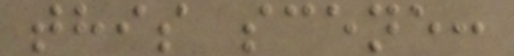this scene:
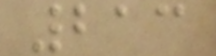213
